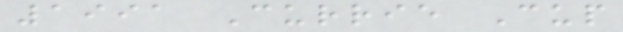1991 Currie Cup
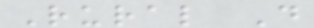Rural D
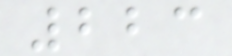223
